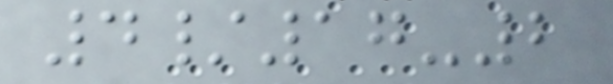4/17-2
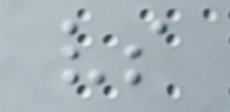vs
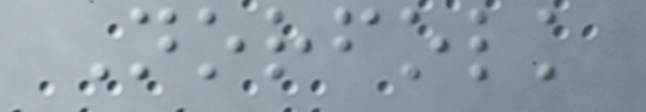Norfolk
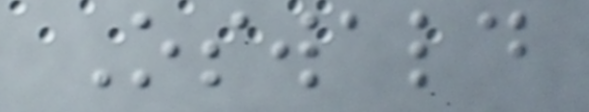Oswald
